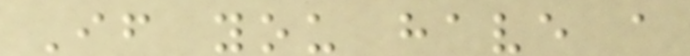If you have a
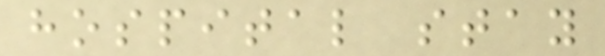hospital stay
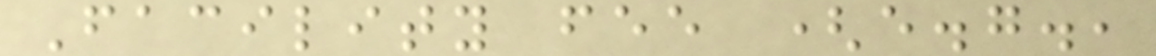Facility fee (e.g.,
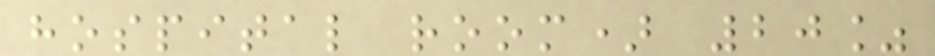hospital room) 20%
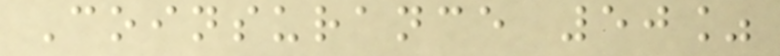Coinsurance 50%
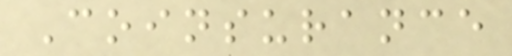Coinsurance
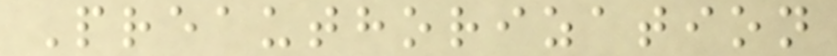Preauthorization
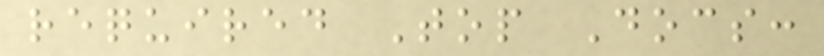required Top Docs:
